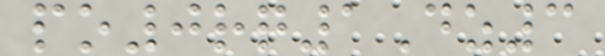po0rq1Dz3
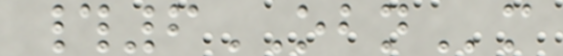#6OBNm
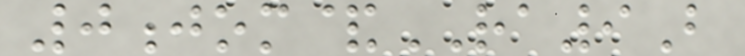0jom&RA9B
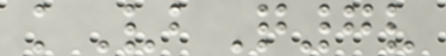kVbQ7v
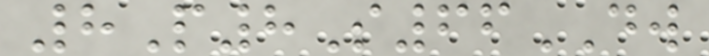8P8S66DW
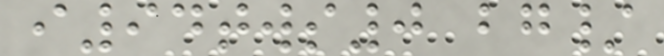i94tws0 bg/
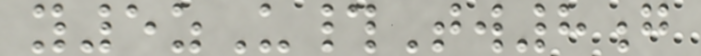y5zU#Tw8g
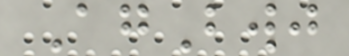AgBwj
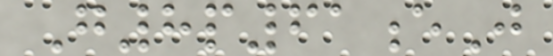G8p61eJ
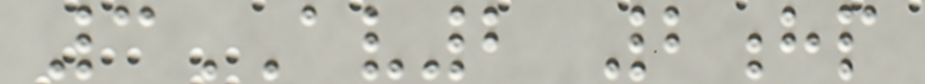3AV2 2hp
